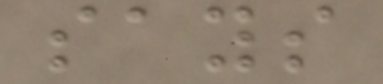says
